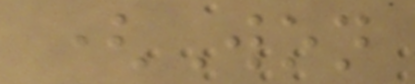(Won
